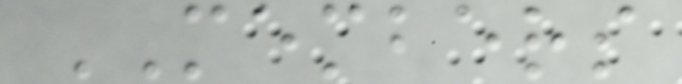MEMBERS
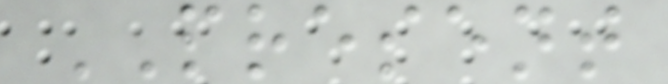PRESENT
